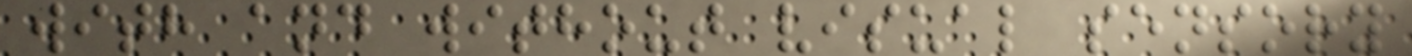with and without visual sensory
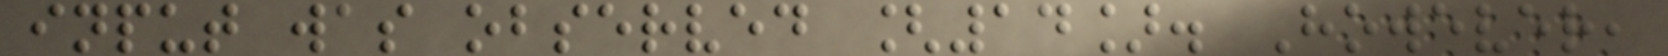input was observed [14]. However,
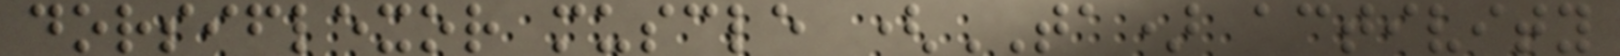dorsiflexor muscle (TA) activity
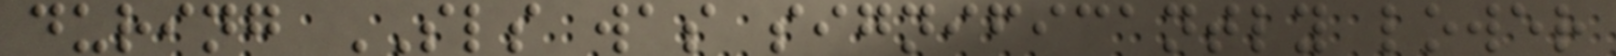during SLS was significantly lower
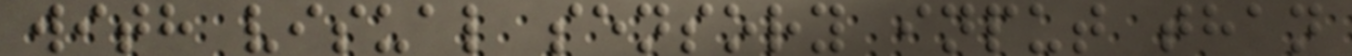with visual sensory input than
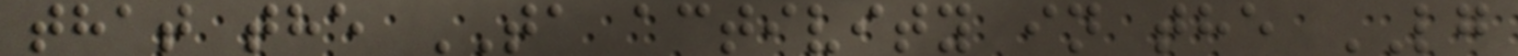that the TA activity in the LG
